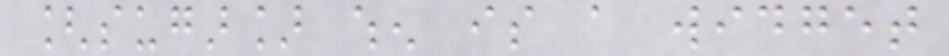[sugar] when is a widget
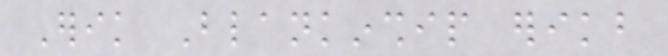Erik Blankinship erikb
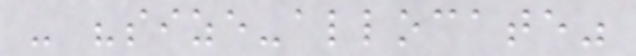- "size-allocate"
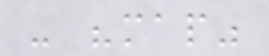- "map"
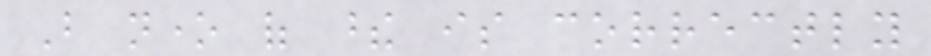But none of these is correctly
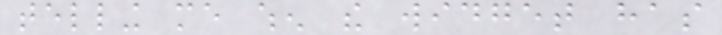telling me when the widget has
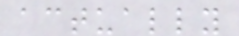actually
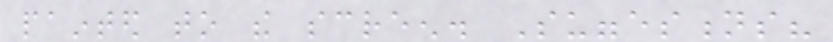painted to the screen. Suggestions?
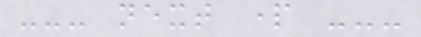--- next part ---
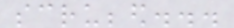scrubbed...
